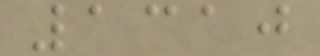1310
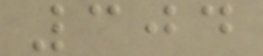304
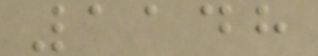1148
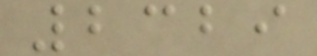2329
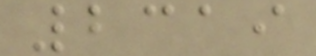2319
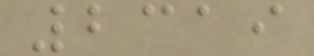2319
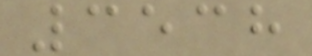3538
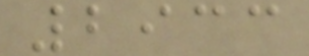2933
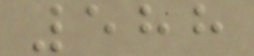588
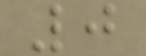0
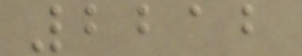2212
